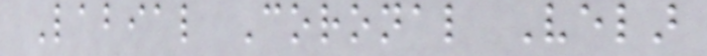Labial Coronal Velar
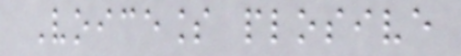Voiceless plosive
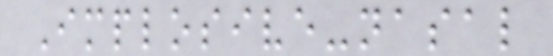Implosive-nasal
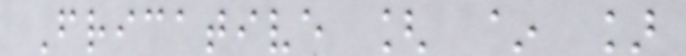Fricative [ ~ ]
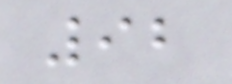92
